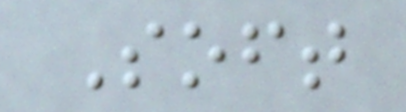Soft
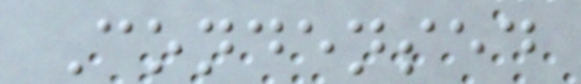Condensed
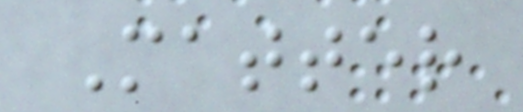Matter
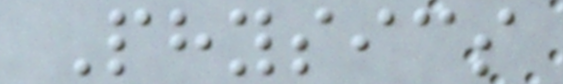Physics
